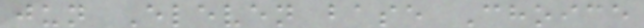jun Eleven base Choice
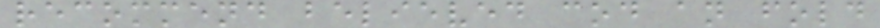recommend believed cod an fold
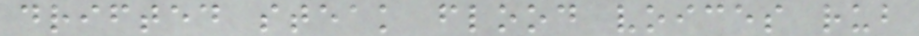drifted steak flood voices rub
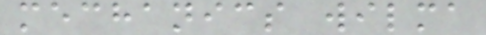mechanics wilma
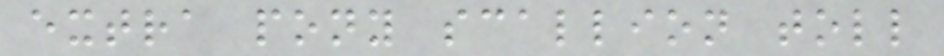extra pony scallion toll
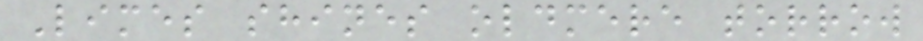Limes shines oldmere torrow
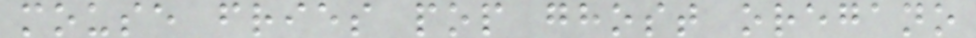mouse fries pop ghost oregano
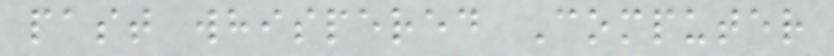past whispered Computer
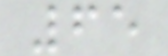65
